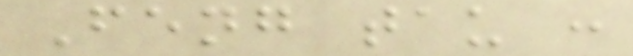Feng tau :
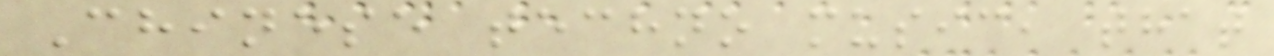Chinese techno music, that
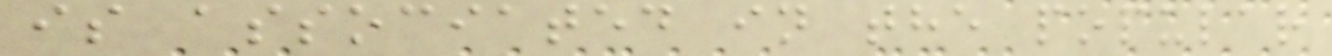is associated in the popular
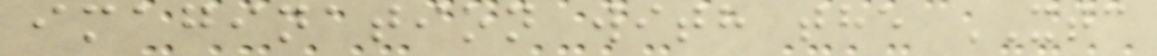imagination with the XTC
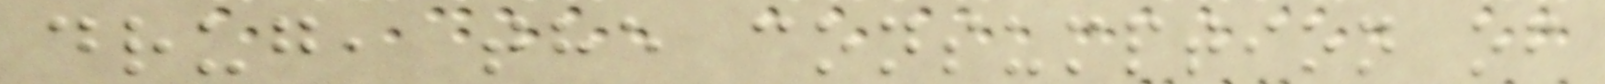drug, the consumption of
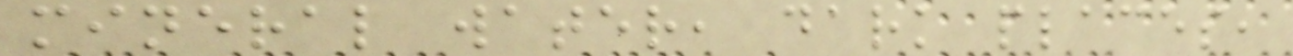mineral water, dark places,
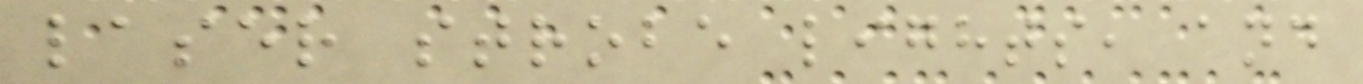laser strobe lights, and
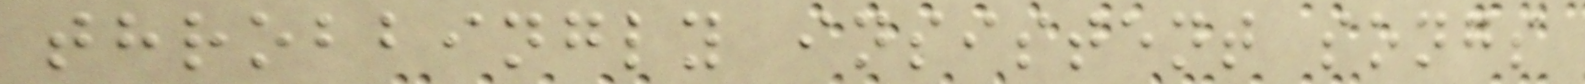throbbingly insistent songs
